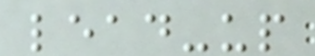lead-up
